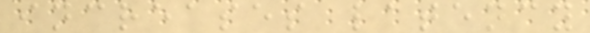increases latency
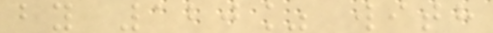by 120% with
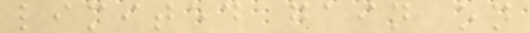limited gain on
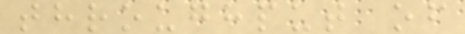throughput of
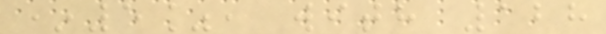*5%, with 128
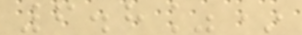6.8%*
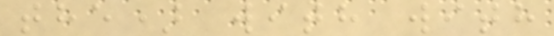the) with with
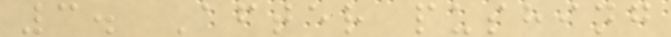3. After pushing
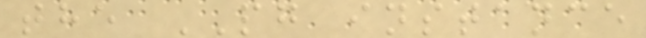the PG instance
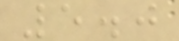5.0
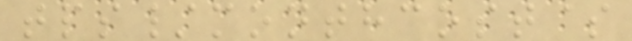tps/monthcost$
